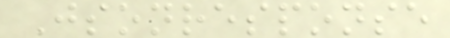Jsonresponse
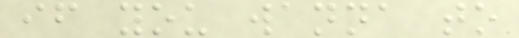if you wanna to
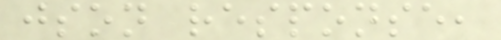json response,
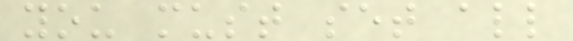you must set all
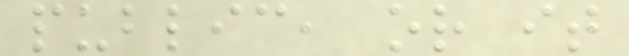public, or it
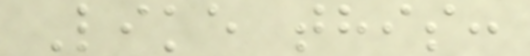Like this:
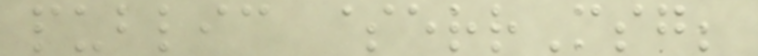public $errMsg;
